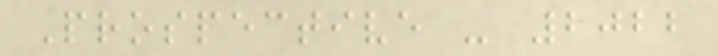Prospective - 2022
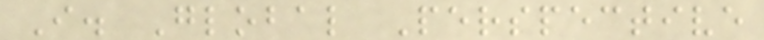I. Global Perspective
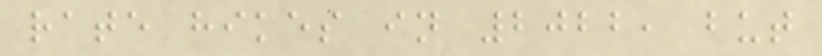rate hikes in 2022, but
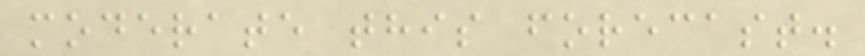moderate this forecast.
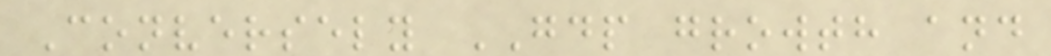Conversely GDP growth and
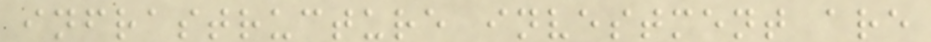infrastructure investment are
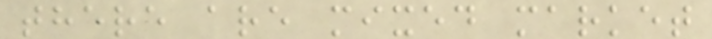there are mixed market
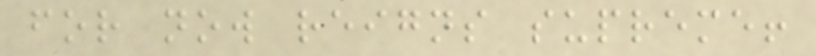for now reigns supreme!
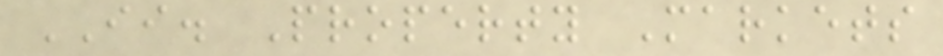II. Property Markets
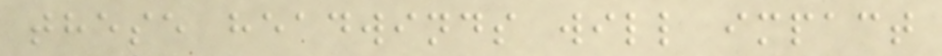these headwinds will impact
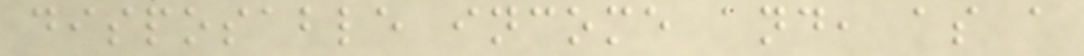disposable income and, as a
